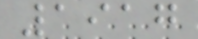1917
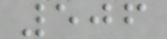506
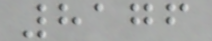8176
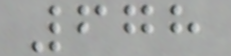678
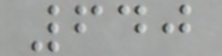640
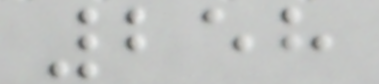258
